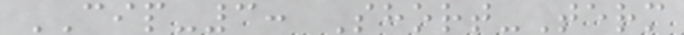CIP-3: Short-Term
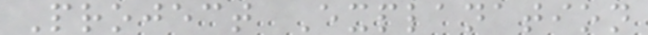Project Explanation
